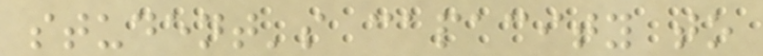student's capacity to
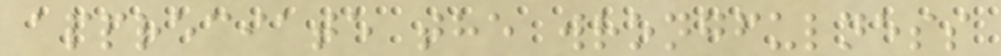appreciate the wrongfulness
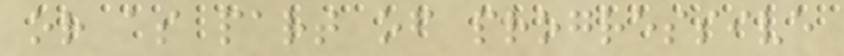or as part of progressive
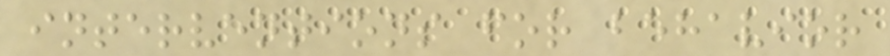interventions for behavior
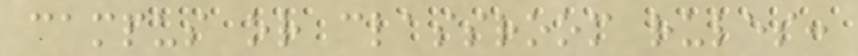campus or classroom rules:
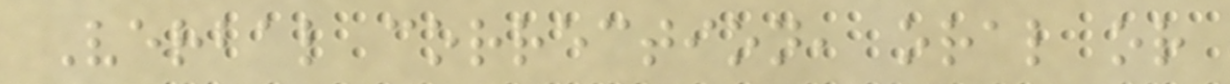Verbal correction, oral or
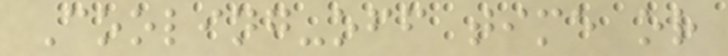Cooling-off time or
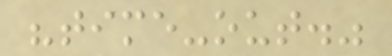"time-out."
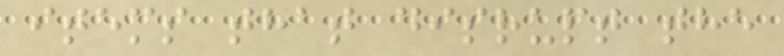items that disrupt the
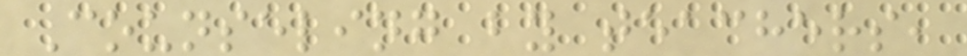Counseling by teachers,
